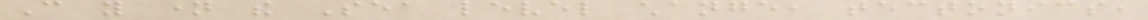Can you name the Sea level change, tectonics,
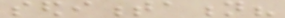sedimentation?
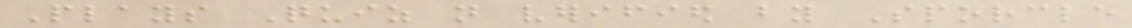Plays Quiz not verified by Sporcle
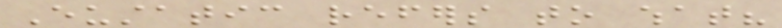Eustatic refers to what?
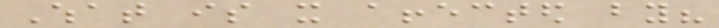What is it affected by?
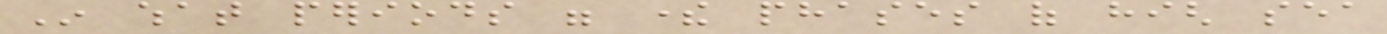In what periods were there phases of high sea
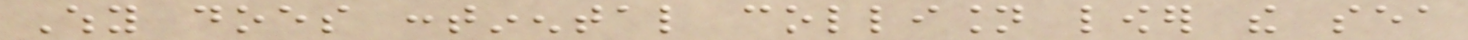Why does continental collision lower the sea
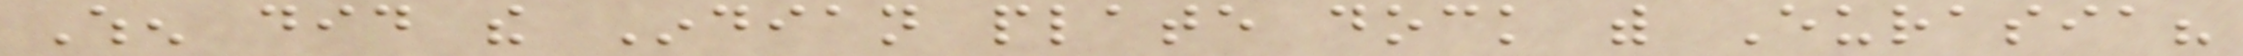When did the Indian plate dock with Eurasia?
